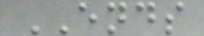ENDS
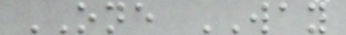ONE WAY
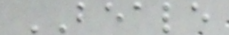BEALE
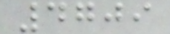4709
